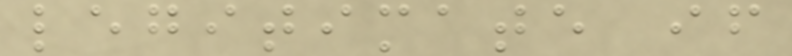legitimate if
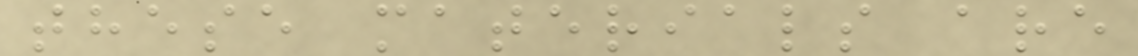these materials are
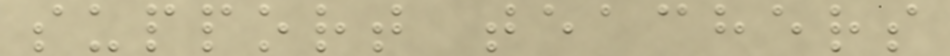support teachers
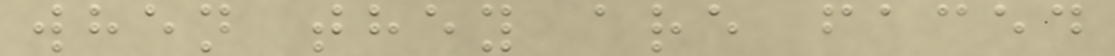when they are faced
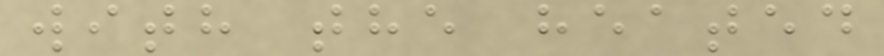with the heated
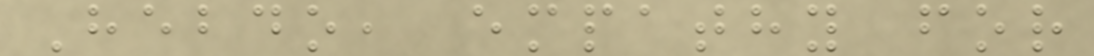Hebdo, empathy for
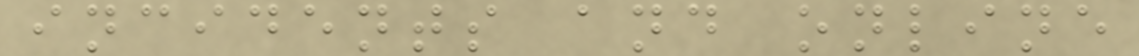incidents and online
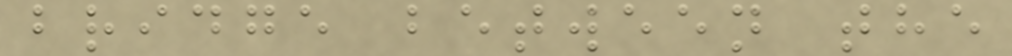bridge between the
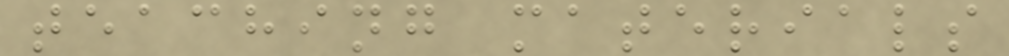teaching materials
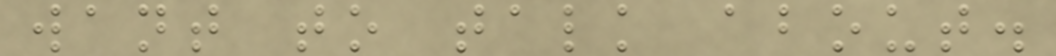want to talk about.
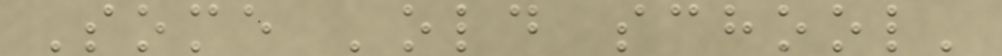Some 'old school'
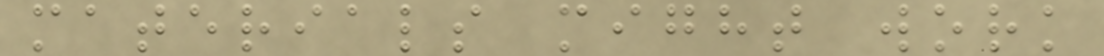materials might work
